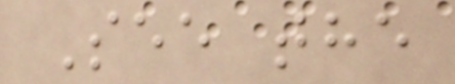See the
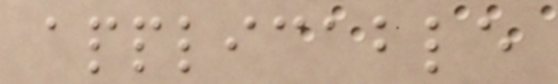applicable
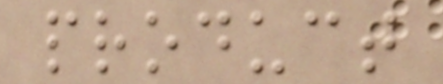product
